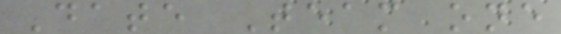Date Team one
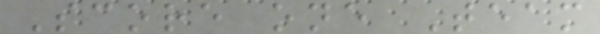Score one Team
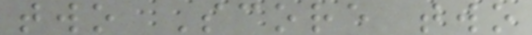two Score two
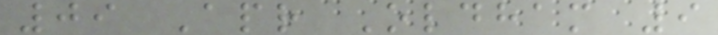09 Apr Oldham 9
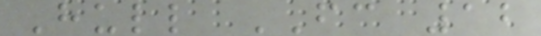Hull FC 12
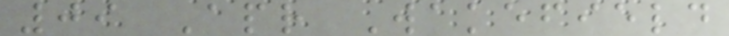09 Apr Wakefield
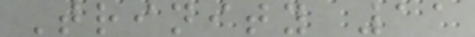Trinity 11
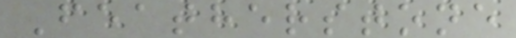Featherstone
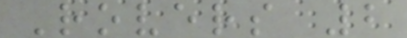Rovers 2
